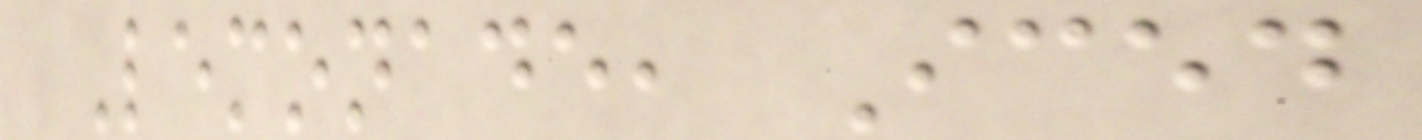Lemonade, Iced
